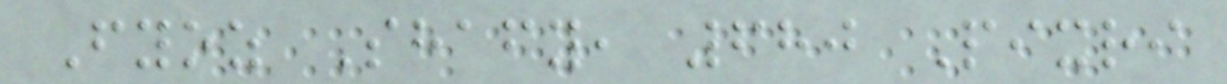Fyoz Shafy, 680 Pixri
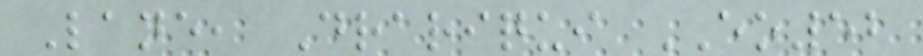Lane, Drariqui EO52
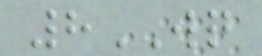8WQ
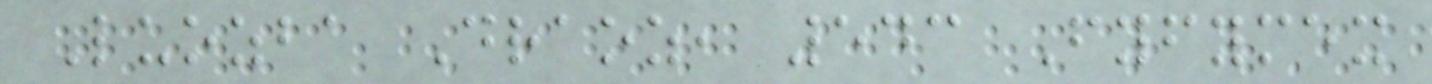Luozba Draoz, 543 Fyfymex
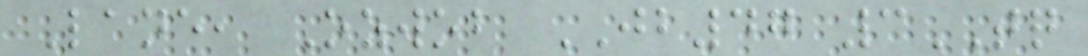Lane, Ozwob JB47 3TQ
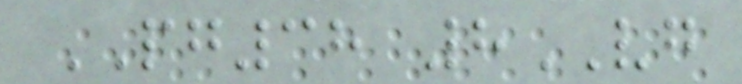PG38 8VG
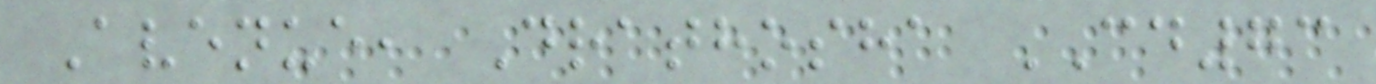Avenue, Drathosha CD73
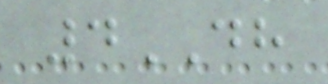4DH
